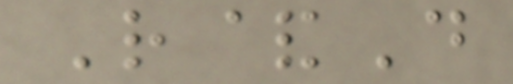R&D
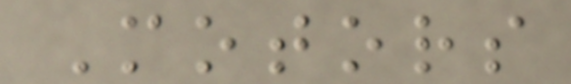Motors
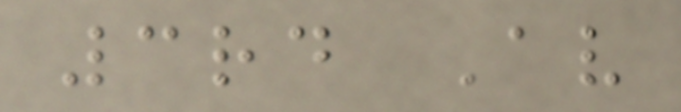3rd Av
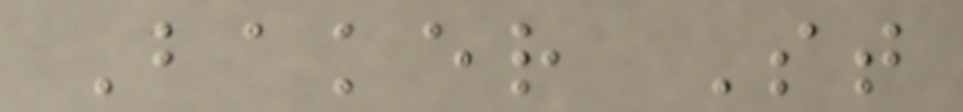Baker St
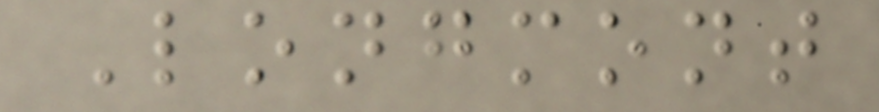Longmont
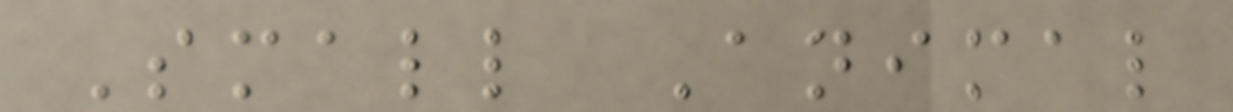Small Animal
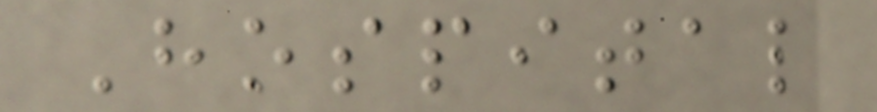Hospital
